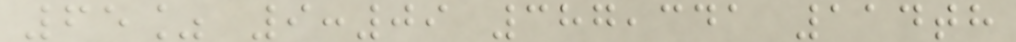65% 9:09 387,341 114th
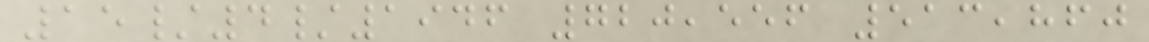15/4/1946 720,556 513,860
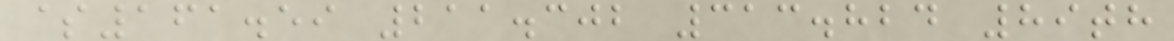$161.59 211.302 313.824 89th
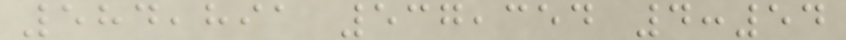584,891 537,354 4:54
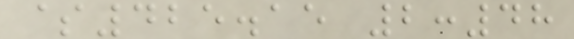$425.15 2:48
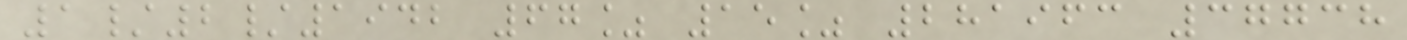1/2/1942 67% 15% 281963 37738
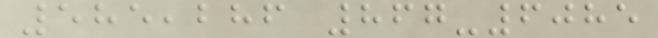585,286 867-6085
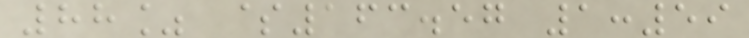88% $163.57 1:59
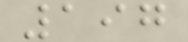197
